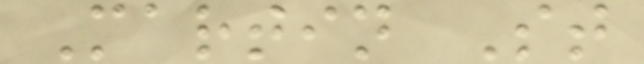Martin St
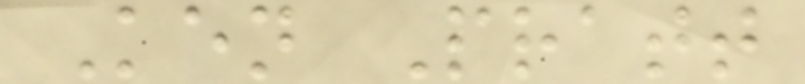Ken Pratt
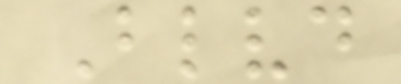Blvd
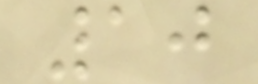10
